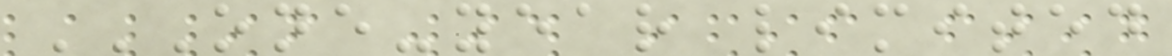ONE-YEAR LIMITED
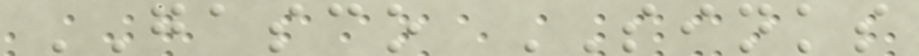GASCO SINKS
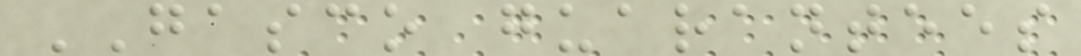GASCO guarantees
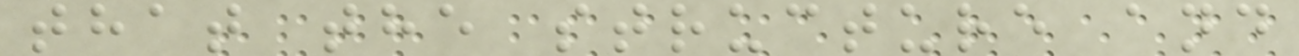that the structure and
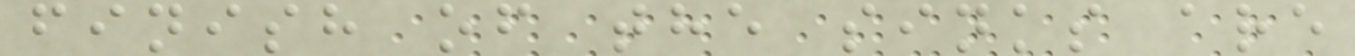finish of the sinks are
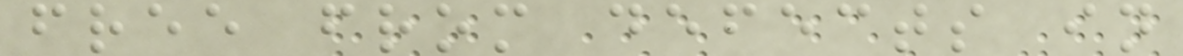free from defects in
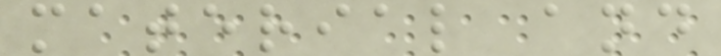material and
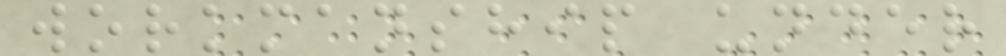workmanship under
